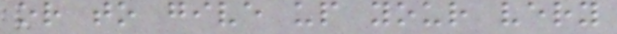or to give up your very
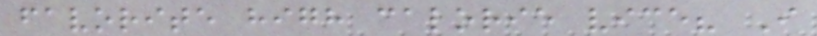favorite high calorie vice? I
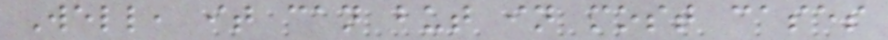Well, it can but in most cases
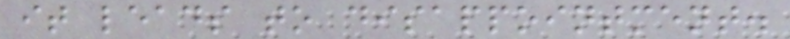it leads to disappointment.
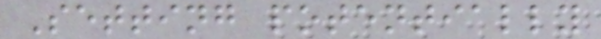Setting potentially
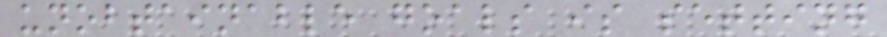unobtainable goals is setting
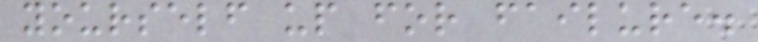yourself up for failure.
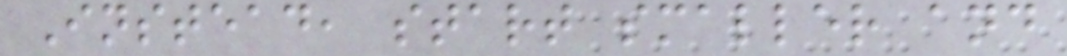Instead, start smaller and
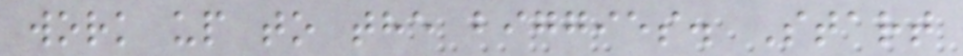work up to the biggies. Start
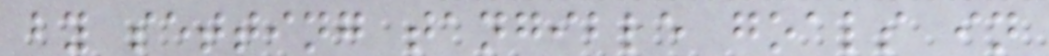by setting tangible goals in
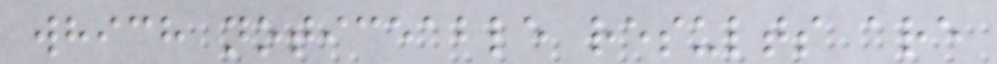which noticeable results are
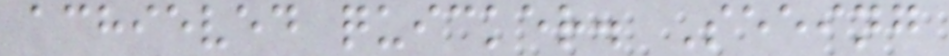achieved quicker. Seeing
